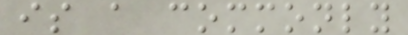is a commonly
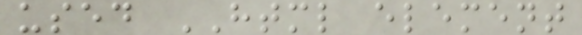used HTML element
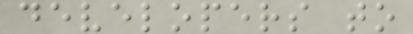developers to
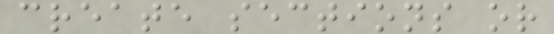create sections or
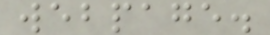webpage.
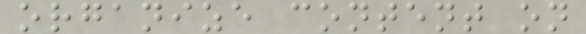organize content on
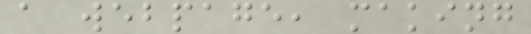a webpage, making
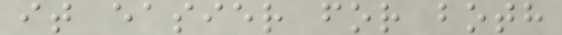it easier for both
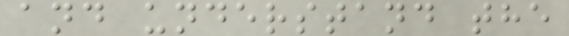and understand the
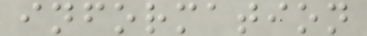information
